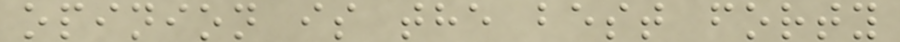opinion is the best forty
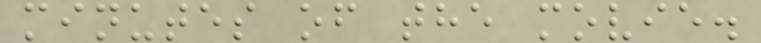minutes of the movie.
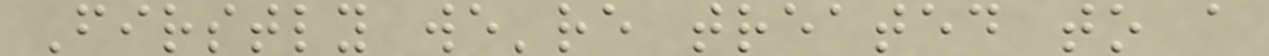Firstly we're treated to a
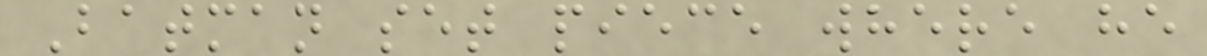Batman set piece where he
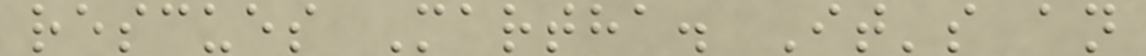rescues Martha. It's an
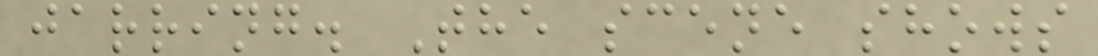jarring. The scene shows
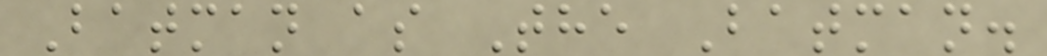Batman as The Batman.
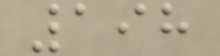198
